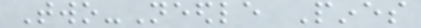Two-Needle Pines
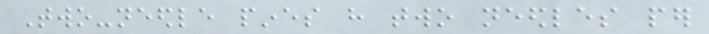Two-needle pines have two needles per
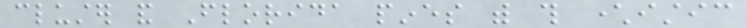cluster and Florida pines with this characteristic
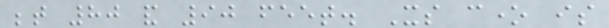between 80 and 90 feet. Its cone is
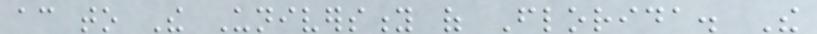according to The University of Florida. The
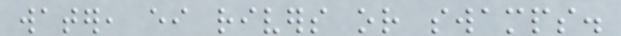water, either rivers or swamps.
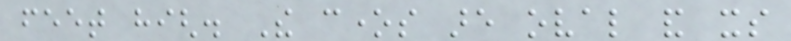feet high. The cones are oval and its
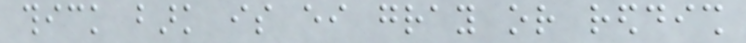thick bark is either gray or reddish
